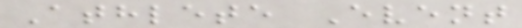Athlete Event
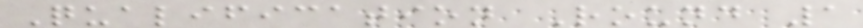Qualification Round 1
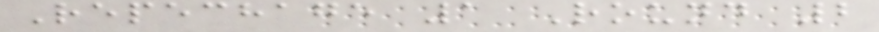Repechage 1 Round 2
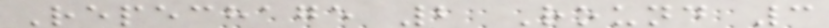Repechage 2 Round 3
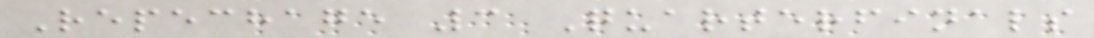Repechage 3 Quarterfinals
